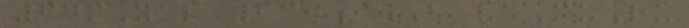64mYal 239iwB vaMuRu
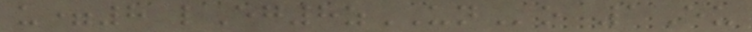u=8 lEg8zUNo 1Eu
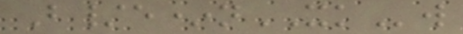B/e*nXKw
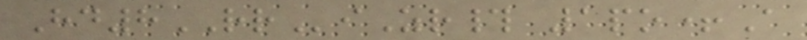Hd8RRiZr# 1po+A
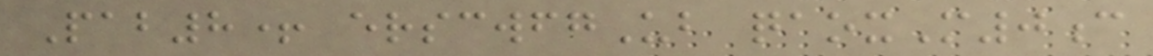Pab8+ erscwfgUb qaoxM0c
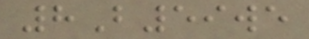8B59we
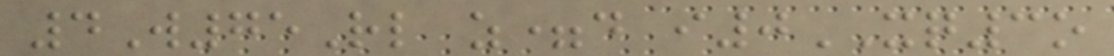4W75Rl z=d i0XQ3o
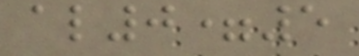al0=5
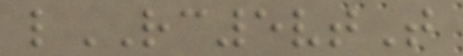lRC5vtT
